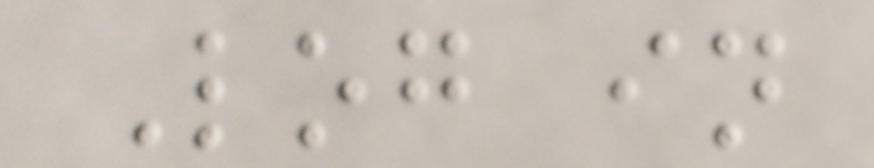Log in
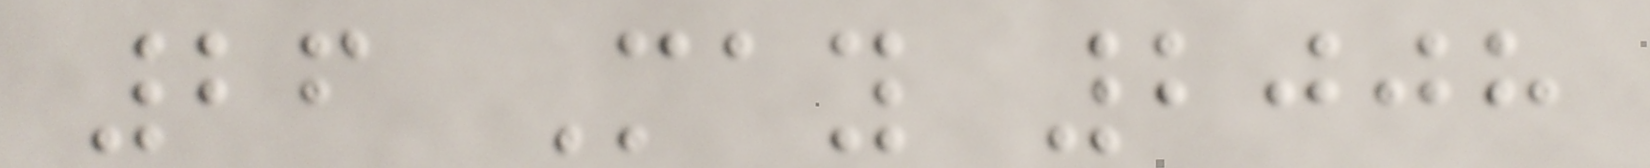26 May 2008
